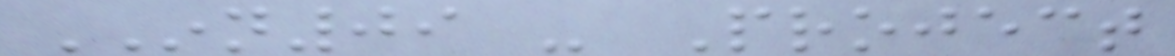INN09 - Project
